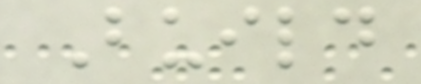Build
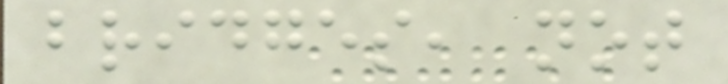bridges, not
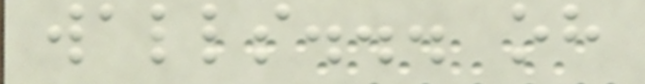walls... oh
